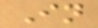In
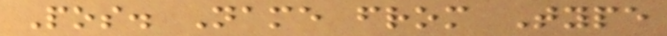Pos. Name from Type
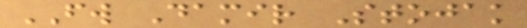FW Damir Stojak
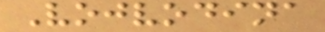Vojvodina
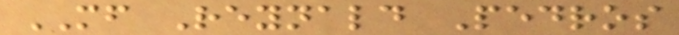MF Reynald Pedros
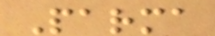Parma
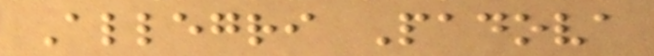Allegri Padova
